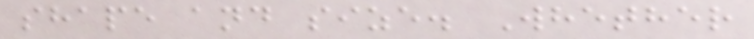shape and size. Whether
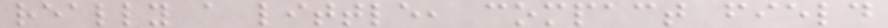really a little, compact field
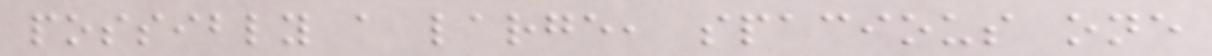possibly a large, spacious one
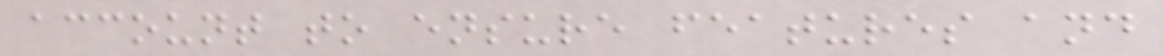account to ensure features and
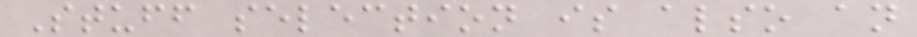Stuff selection is also an
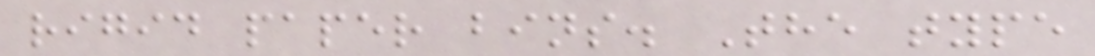rigid paper bins. The type
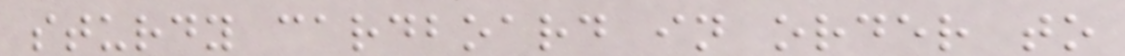sturdy cardboard in order to
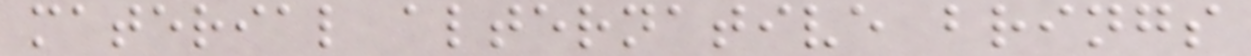material alternative brings
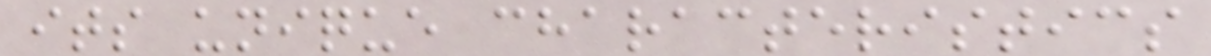its unique characteristics
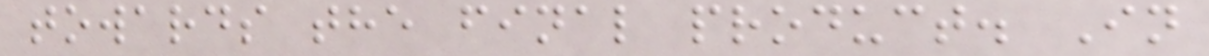towards the final product. In
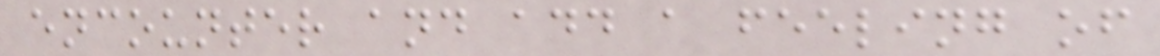encounter and add a feeling of
